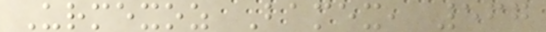Urmexoz Bamex, 567
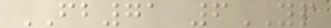FB71 6YP
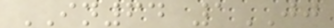IN64 1JJ
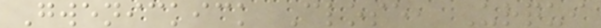Gwenickick Close, Urqui
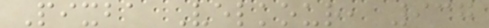Pixba Velkour, 937
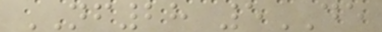NF28 5DE
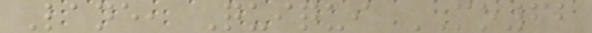Lane, Quiqui MO62
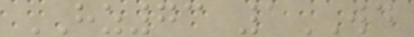HZ73 1WD
